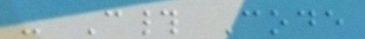- C# Code
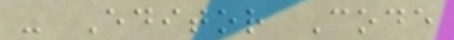- Editor Code
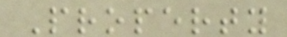Property
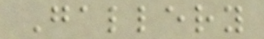Gallery
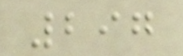297
